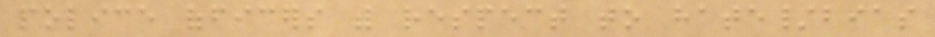police officers with respect to hate/bias
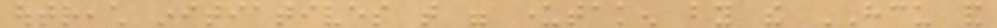outreach initiatives that were undertaken by the HCU and
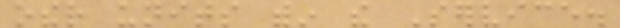other units within the Service.
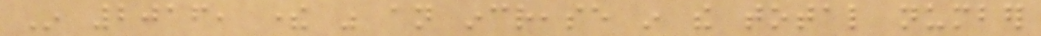In 2016, there was an increase in the total number
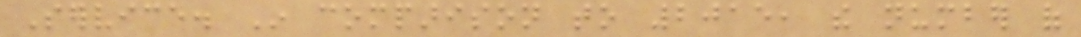Service. In comparison to 2015, the number of
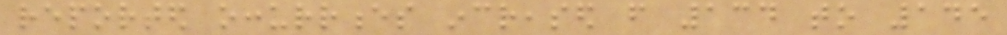reported occurrences increased from 134 to 145
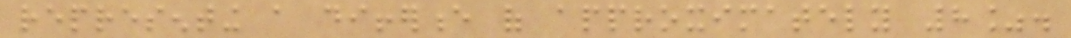representing a difference of approximately 8%.
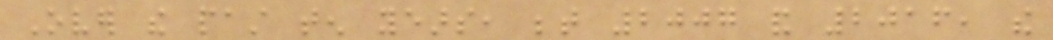Over the past ten years, between 2007 and 2016, the
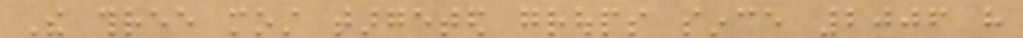The three most targeted groups since 2006 have
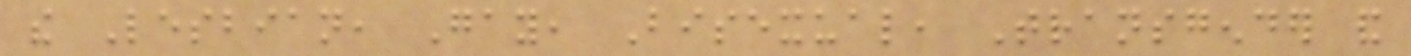the Lesbian, Gay, Bisexual, Transgender and
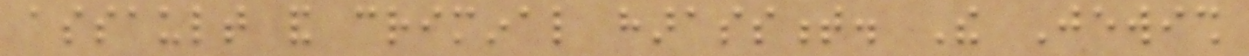assault and criminal harassment. The Jewish
